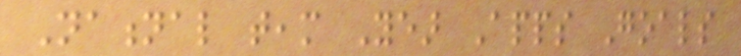National team Year Apps Goals
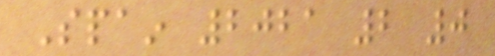Spain 2021 2 0
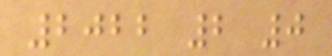2022 2 0
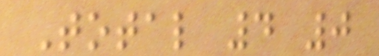Total 4 0
